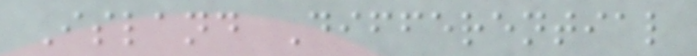Island Differential
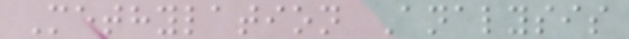Methylation Analysis
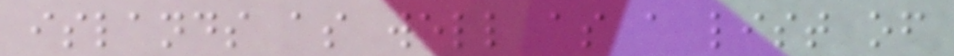islands as well as a list of
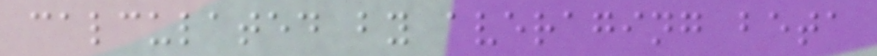calculated by averaging beta
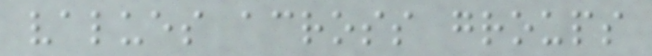values across groups
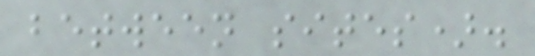between sites).
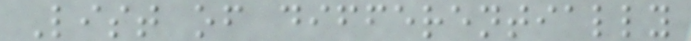List of differentially
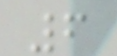6
